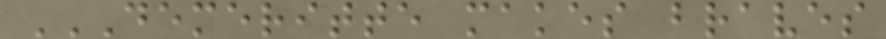DEMERITTE MAKES BRAVES
